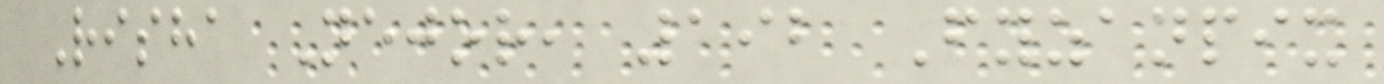Risha Nejor, 192 Fyzanpix
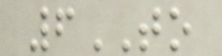6TO
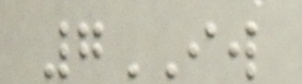7IW
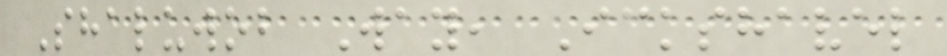Shaluwob Way, Ickshavel
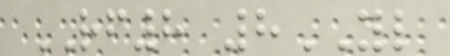RF8 8YL
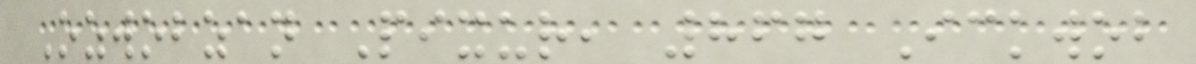Ozwobzan Pixur, 867 Ickwob
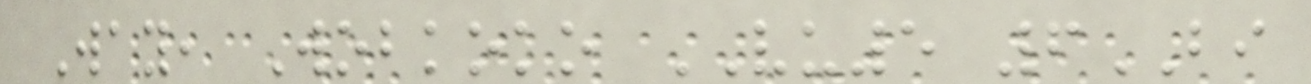Way, Wobkoko VU5 6BI
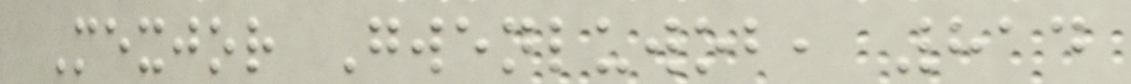Mexjor Gwenluwob, 814
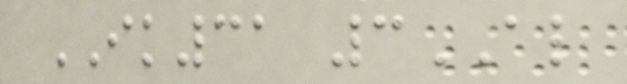IK31 3AL
